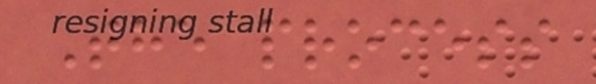The process
